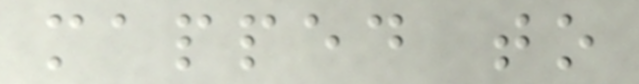mapped to
